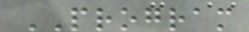PROGRAM
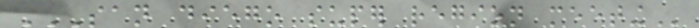SAN DIEGO SUPER REGION MEETING
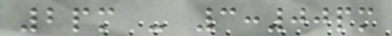2pm - 3:00pm
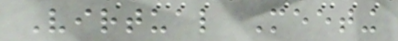Virtual Meeting
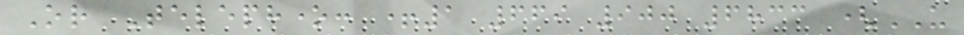Or Telephone: +1 669 900 6833 (US
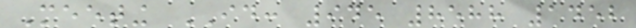Meeting ID: 945 8588 1452
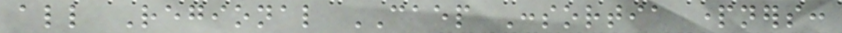all Regional CAEP Consortia partners:
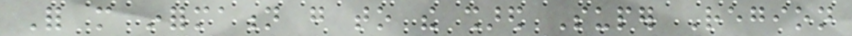For more information go to the shared Super Region
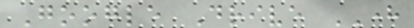Google Drive HERE
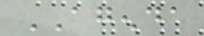AGENDA
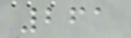261
